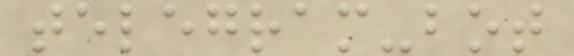telegram-bot
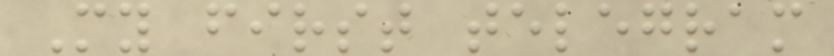My first telegram
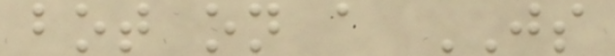bot on a JS
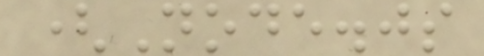(Node.js
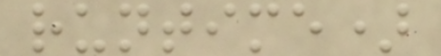runtime)
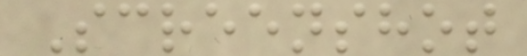Screenshot
